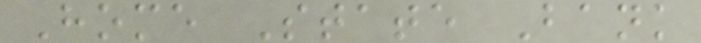Home State Bank
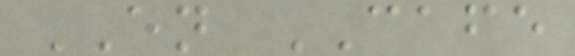EN CAFE
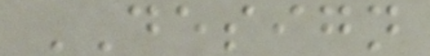DESIGN
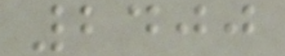2400
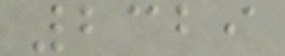2329
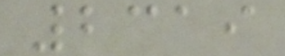2319
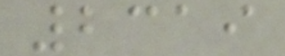2319
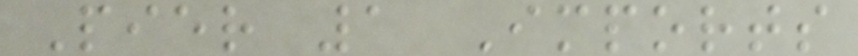Pier 1 Imports
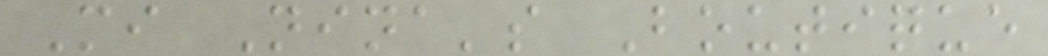Mi Nina's Boutique
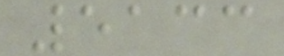5133
